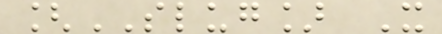[SLUG] X
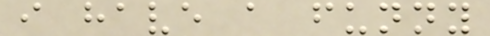i have a funny
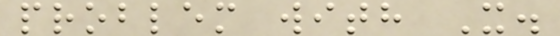problem with X.
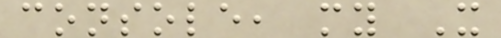console, my X
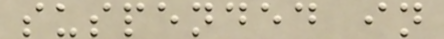suspended in
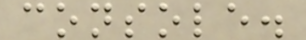console.
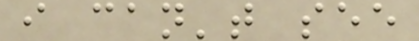i can't see
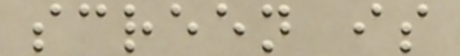screen is
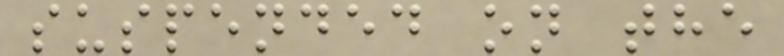suspended on the
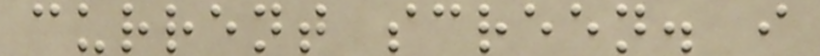current screen. i
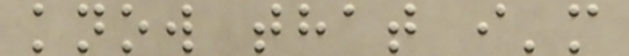know that i'm
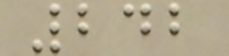242
